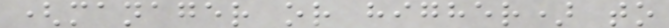(manager or higher) to
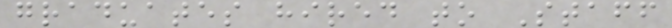graduates hired to Staff
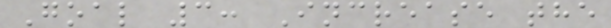Goal 3: Increase the
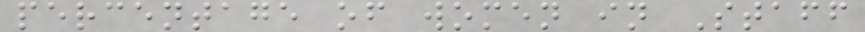percentage of women in Staff
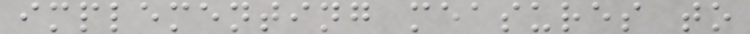implementing measures to
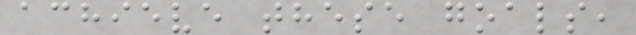achieve these goals,
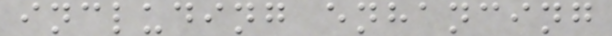including enhancing
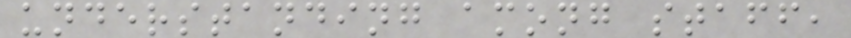understanding among staff,
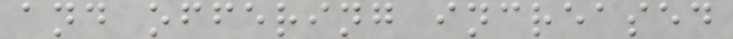and offering increased
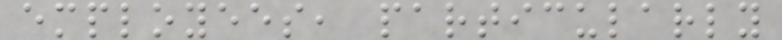employees, particularly
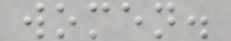women.
